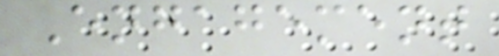Engagement
